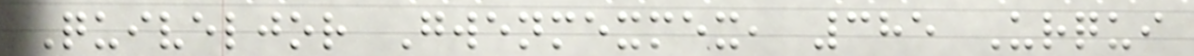Quiveljor Gwenmexmex, 385 Urqui
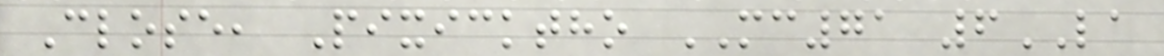Close, Pixicktho MC71 6LA
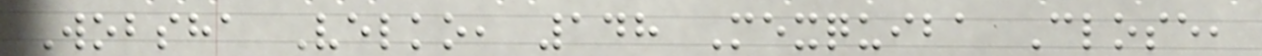Wobsha Velko, 148 Mexquiba Close,
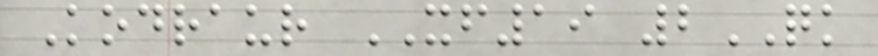Kodraur XF19 2QK
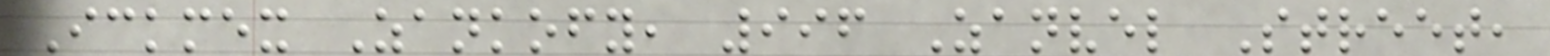Ickmex Zankofy, 996 Zanvel Street,
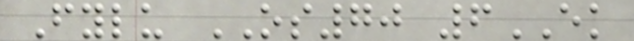Fylu OS70 6EK
